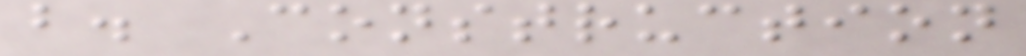b. Construction
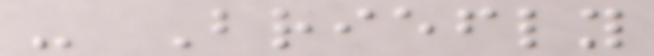- Briefly
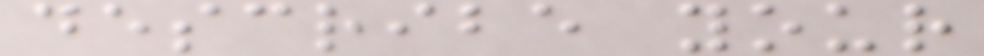describe your
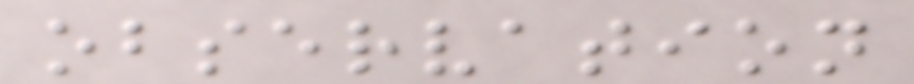observation
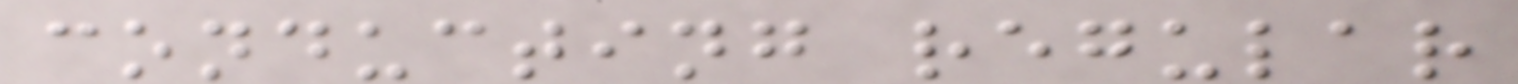conducting regular
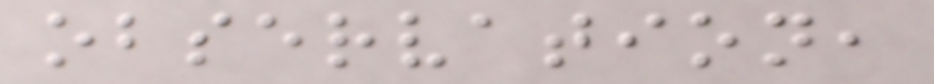observation,
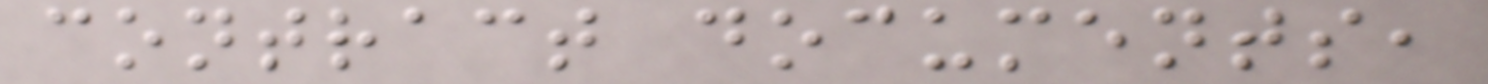contract documents,
